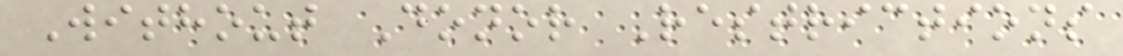Without Donor Restrictions
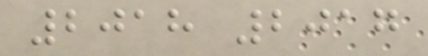2018 2017
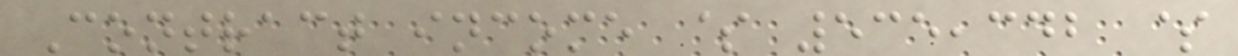Contract income $ 535,342 $
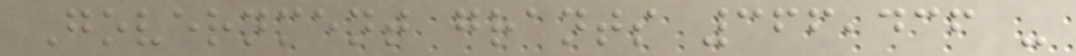Government grants 366,436 -
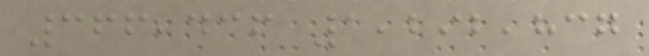366,436 1,292,837
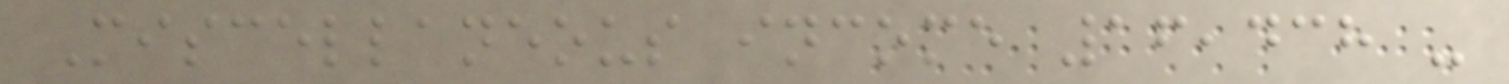Miscellaneous income 16,438 -
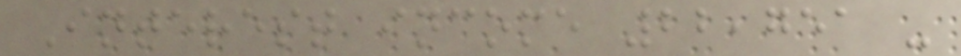Interest income 22,751 -
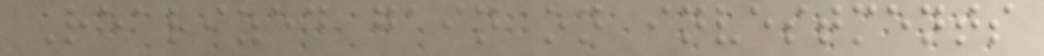Realized gain on investments
